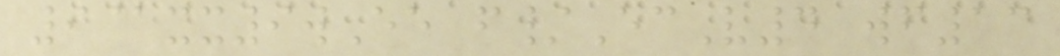9@xx9wEe f/EcV4 wf13
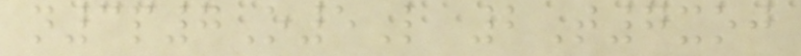n3p7O5L 2T7xoj
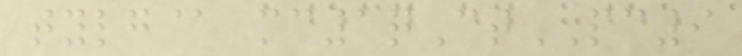tylg@ mc1qCtPC9
